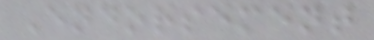Endorsement
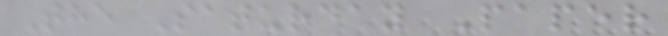The Saturday Paper
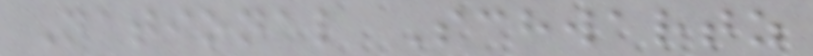National Schwartz
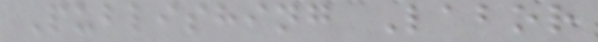Publishing Labor
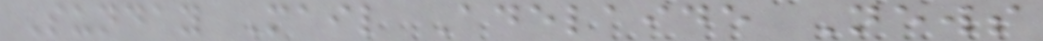Sunday Mail Adelaide News
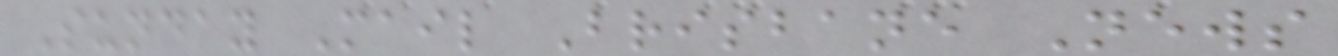Sunday Mail Brisbane News
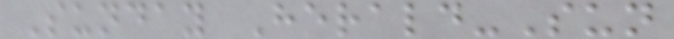Sunday Herald-Sun
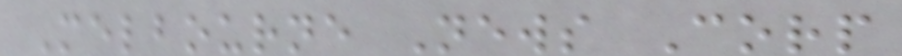Melbourne News Corp
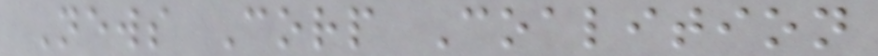News Corp Coalition
